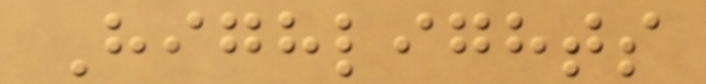Highlights
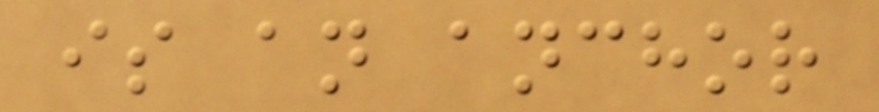is an anchor
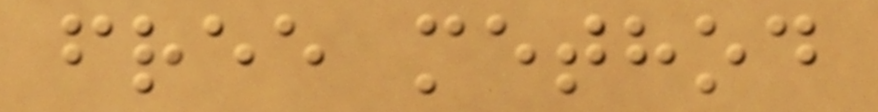free method
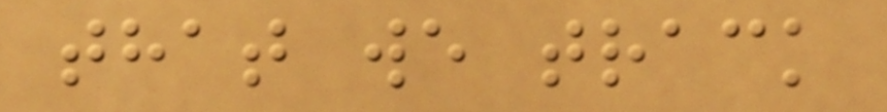that we track
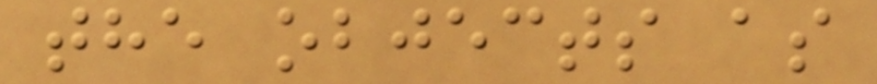the objects as
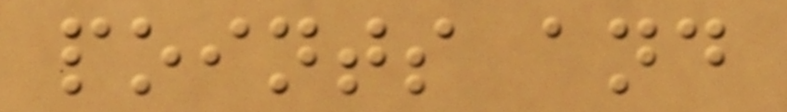points and
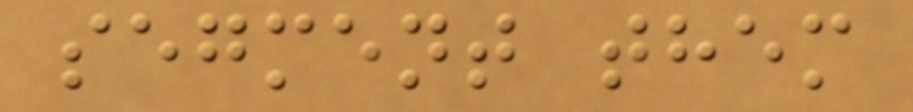segment them
